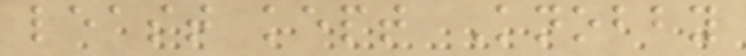least kept Knobby
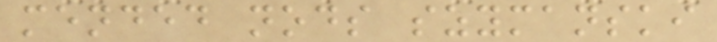mended nods szymanski
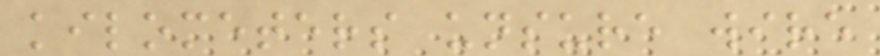kilometers unsure wire
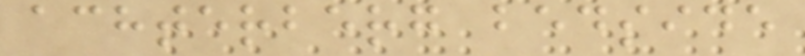achterberg bedside
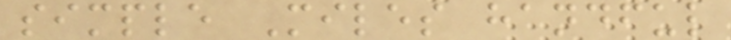simple Miles handful
